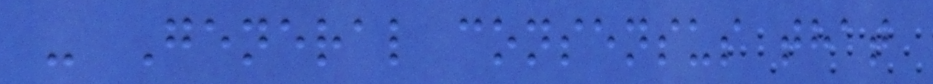- General consensus that
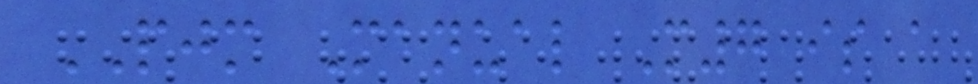PJM Manual M7 is a
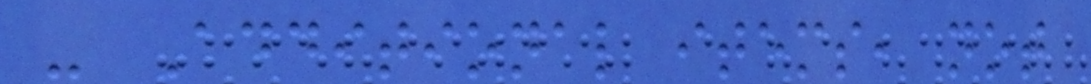- Additional items, not
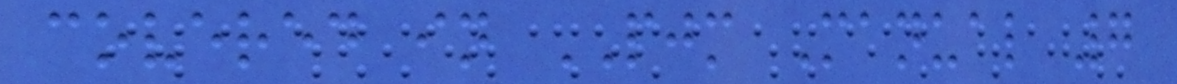covered in PJM Manual 7
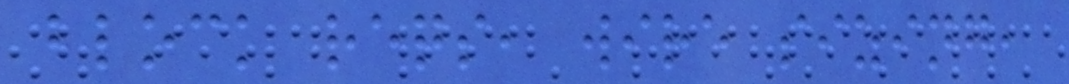block reqs, wire sizing,
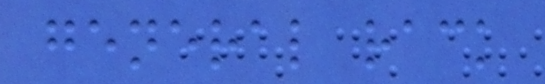general rack
